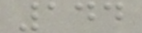144
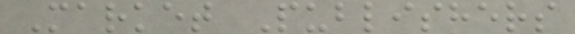Market Publishers
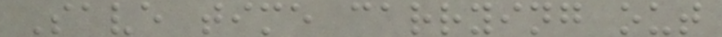Save time carrying out
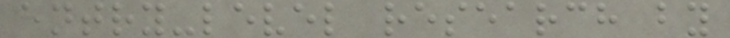entry-level research by
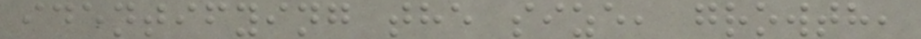identifying the size, growth,
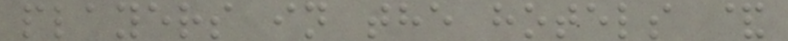players in the hotels &
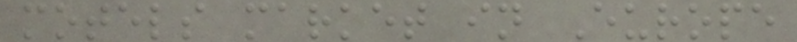motels market in Europe
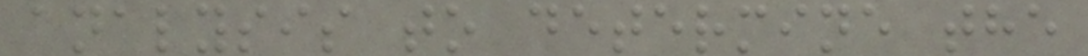analysis to determine the
